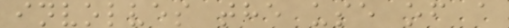involves the use of a
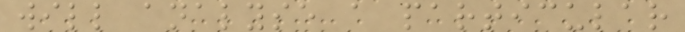will analyse a particular
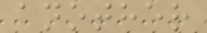another
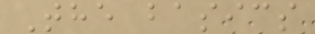The basics
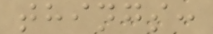things:
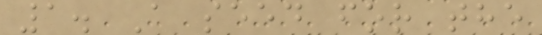1. A seed for the
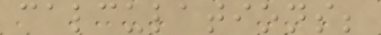calculations;
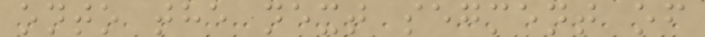onto the next segment of
